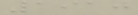1910
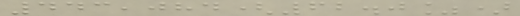443,084(62.0%)
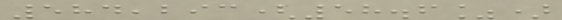584,293(58.6%)
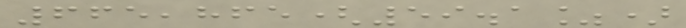665,865(59.1%)
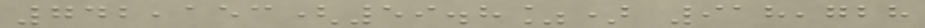742,153(59.8%) 918,728
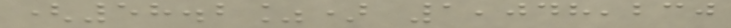(58.2%) 1,048,230
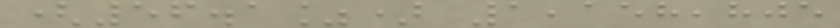(56.1%) 1,158,805
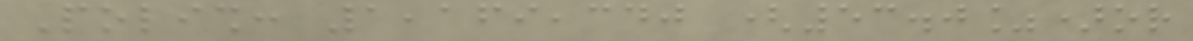Polish: 1,169,340 (53.0%)or
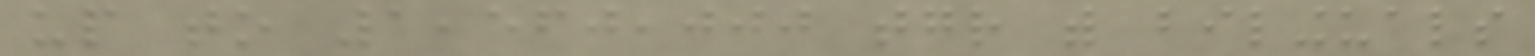up to 1,560,000 together with bilinguals
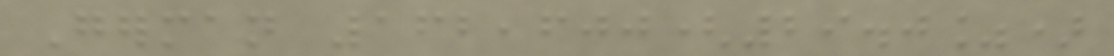German 162,600(29.0%)
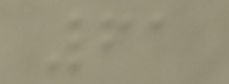61
